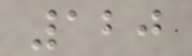120
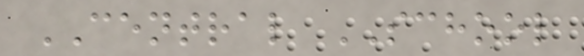CENTRAL SCHOOL
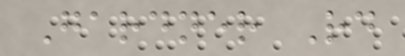Gardner Rd
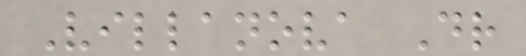Villanova Dr
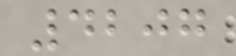4207
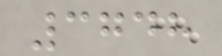3748
